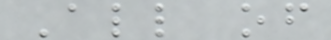All of
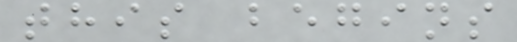this begins
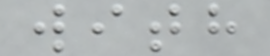with
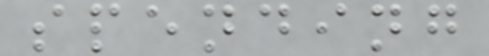spending
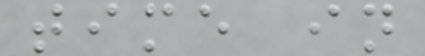time in
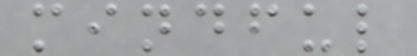mindful
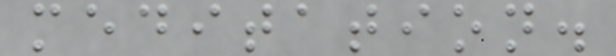meditation.
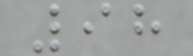98
